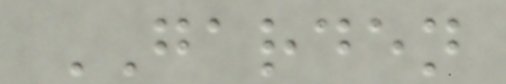GARDEN
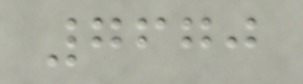7670
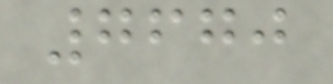7670
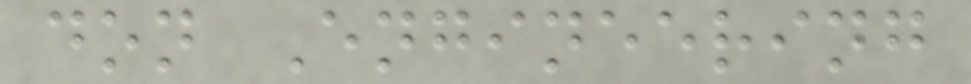don Engineering
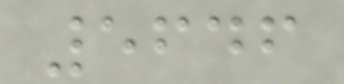5646
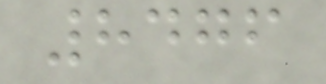8476
